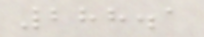288.1
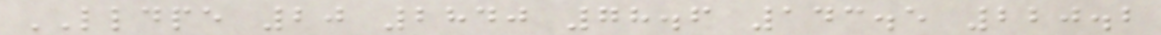LLDPE 20 2840 78.6 143.5 220.2
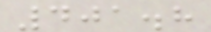401.8
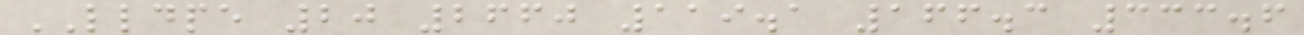LLDPE 20 2660 119.1 166.3 333.6
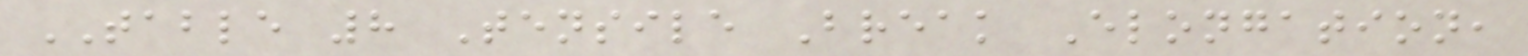TABLE 8 Tensile Break Elongation,
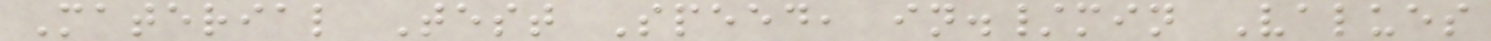Material Test Speed, in./min Values
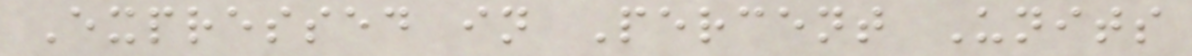Expressed in Percent Units
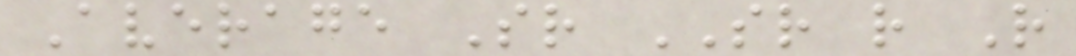Average Sr SR r R
